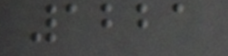1221
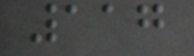117
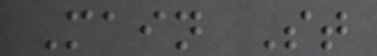Main St
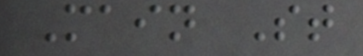Main St
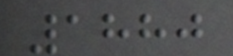1880
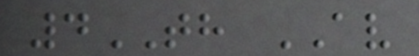4TH AV
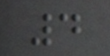4
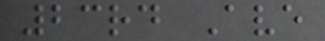23rd Ave
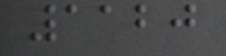1120
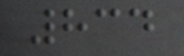834
